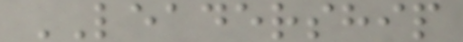LEADERSHIP
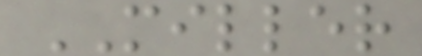MILLER
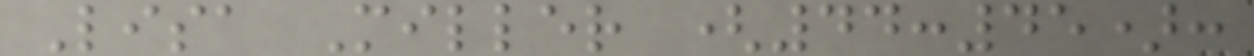Lisa Miller (44:45):
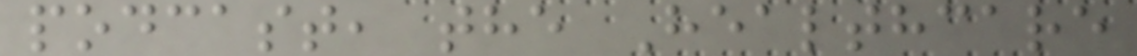podcast, the Healthcare
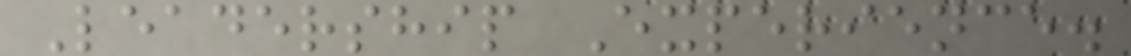Leadership Experience.
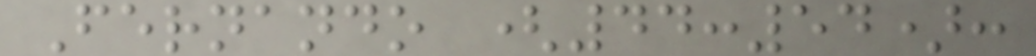Fernando (44:54):
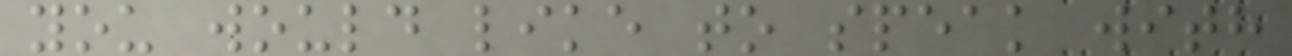you would like to speak with
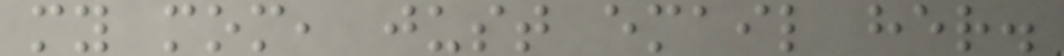my mom, just email her.
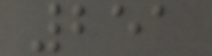251
